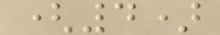(4)
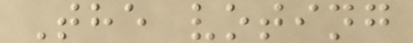The voting
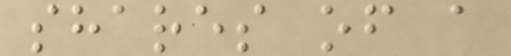shares of a
